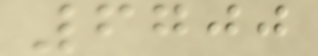6700
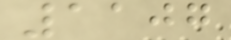1107
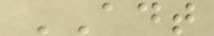ADT
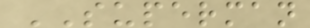SUPERMAN
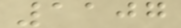1107
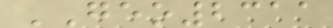GEO2311
